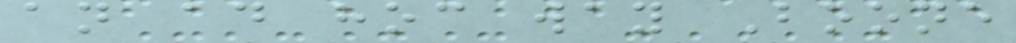an ad hoc way Boone
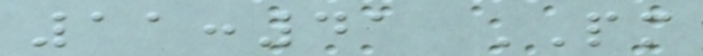11:41 PM
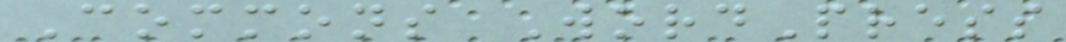Commons WordPress
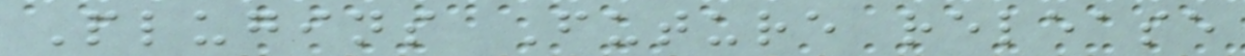Plugins Future release
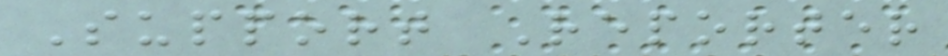Support Reporter
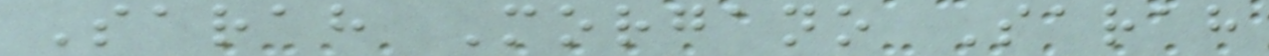Sarah Morgano Sarah
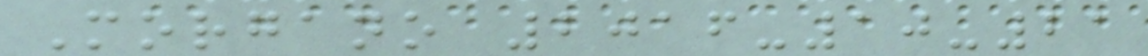Morgano 2016-10-21
